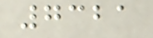7321
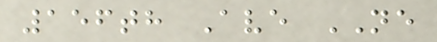156th Ave NE
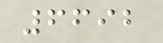6692
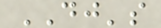DJ's
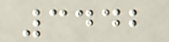3442
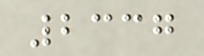2337
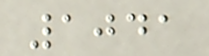1041
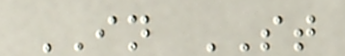IN ST
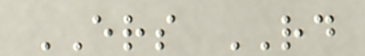ERS RD
